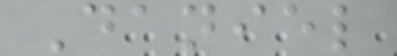Daniel
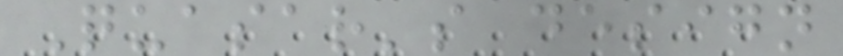Quasar's design
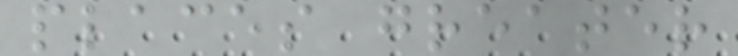places greater
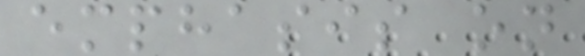emphasis on
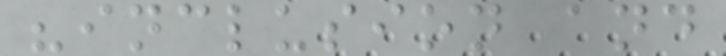"inclusion and
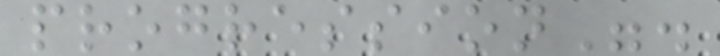progression".
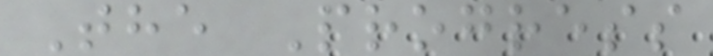The Progress
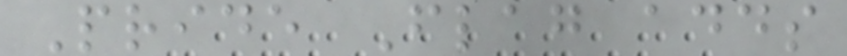Pride Flag adds
